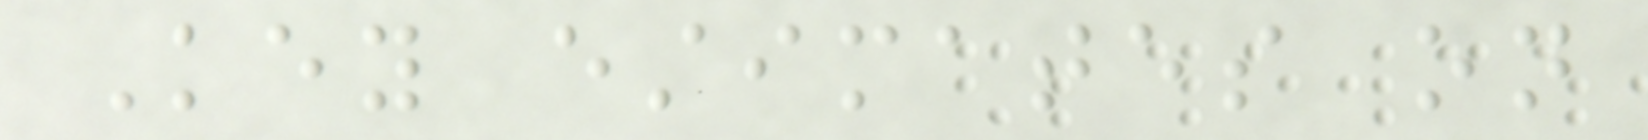Key estimates on
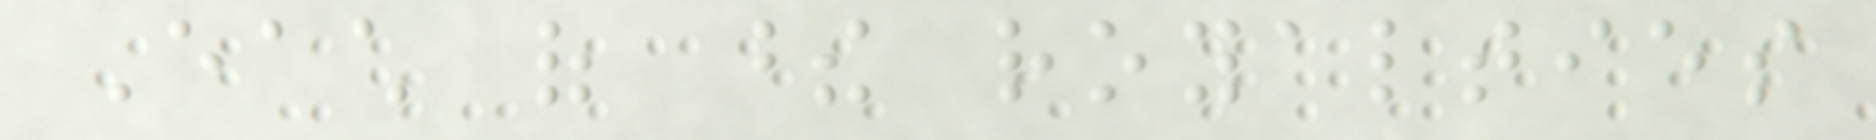Each of these royalties
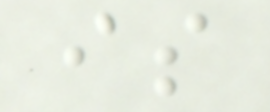is
